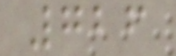726
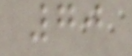70
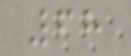68
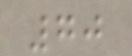70
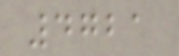4721
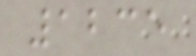1235
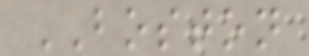BOSTON
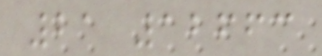21 12663
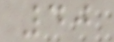40
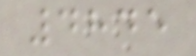4845
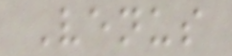Venus
